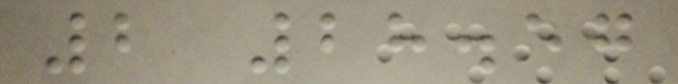2 28.57
